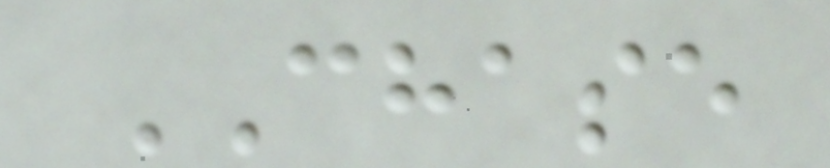CHASE
